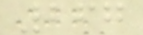267
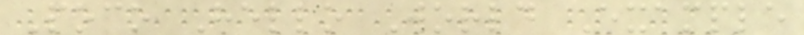Poco Hello World Example
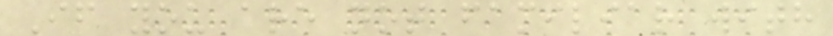If you are not familiar with
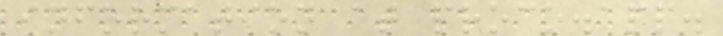information at proco.app.
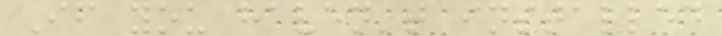If you haven't installed
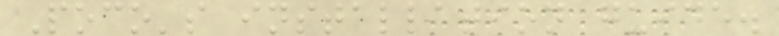Poco's installation guide.
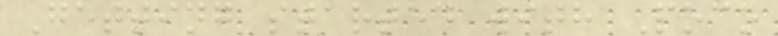Getting started with Poco
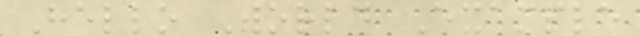Hello World Example
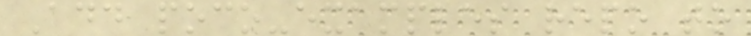Add poco-examples repo to
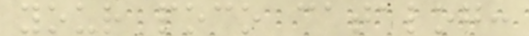your poco catalog:
